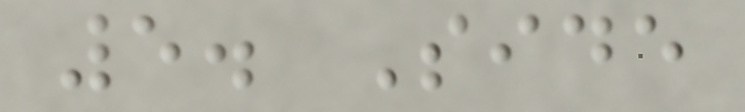5. Side
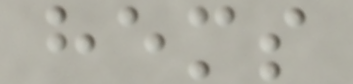hems
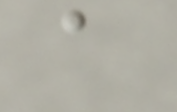a
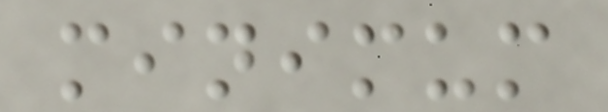minimum
